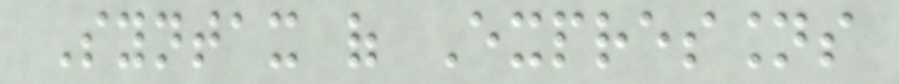Syntax of Expressions
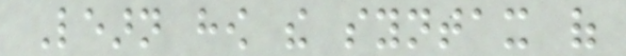Learn how the syntax of
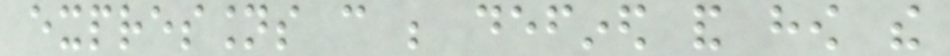expressions can be defined and how the
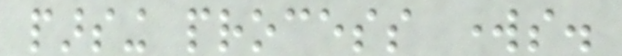parsing process works.
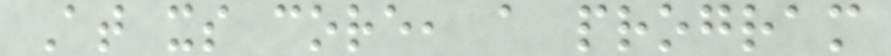At its core, a program
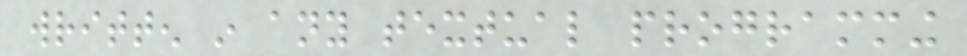written in any textual programming
